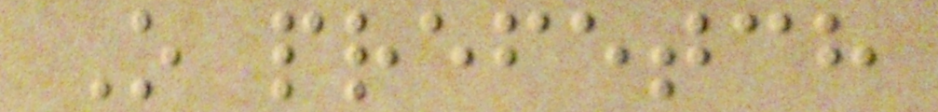O prefetch
